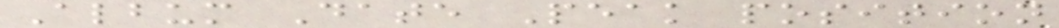Album Date Peak position
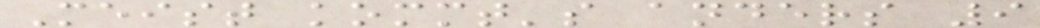Meist kommt's anders 9
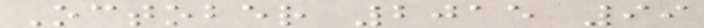October 2015 99
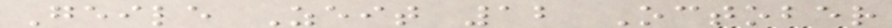Geile Zeit 12 October
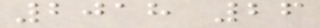2018 26
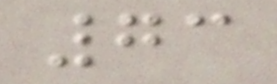73
